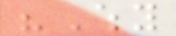"Why
